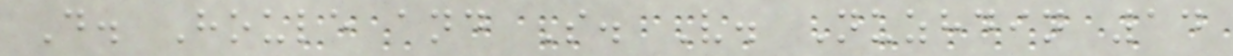D. Houle and S. V. Nuzhdin 14
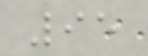95
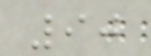90
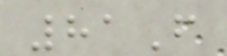81F
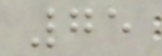75
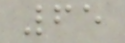65
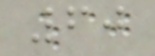60
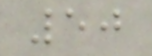50
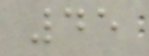45
